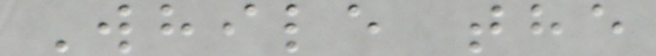While the
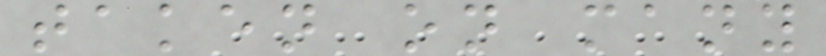taken on many
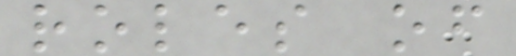roles of
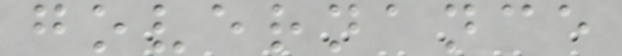governance
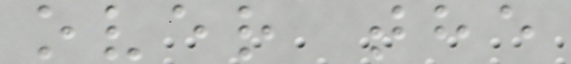over the
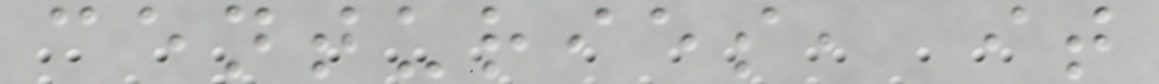centuries, it
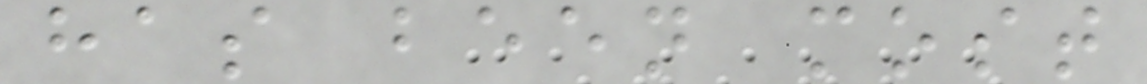has been most
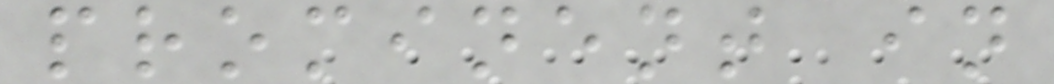prominent in
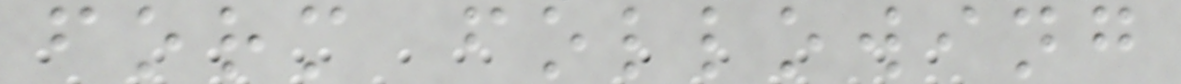form following
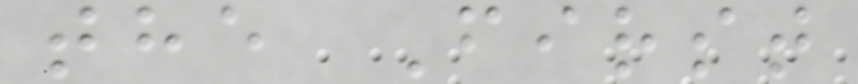the First
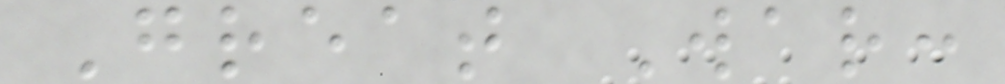Great War:
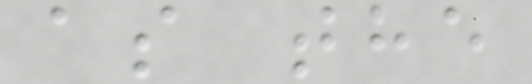as the
